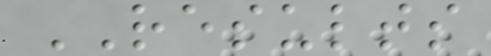RESULTS
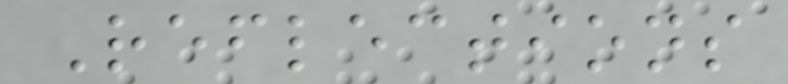Reflections
